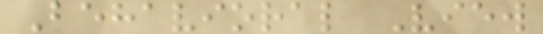Behavioral View
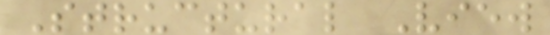Structural View
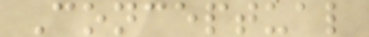Conceptual
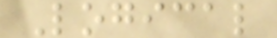Logical
